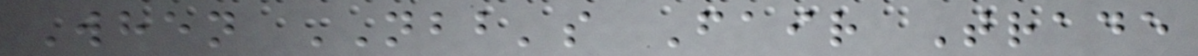When NBB's Fair Trade
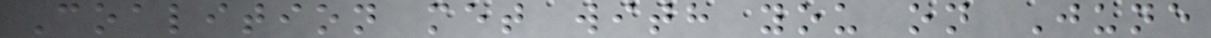Coalition met with you on June
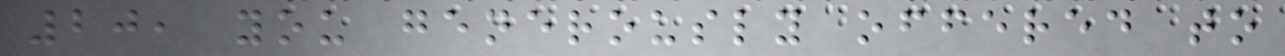20, you generously offered to
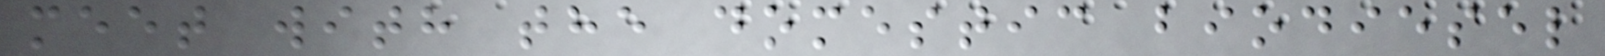meet with the domestic biodiesel
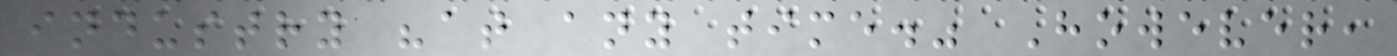industry "at any time." However,
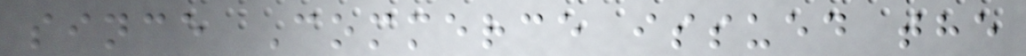since Commerce issued the
